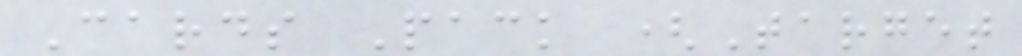Cards Pack (Target
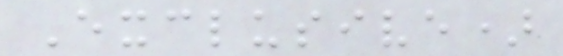Exclusive)
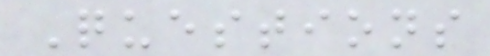Questions
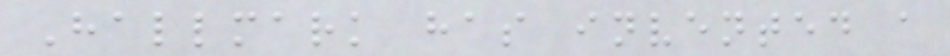Hallmark has invented a
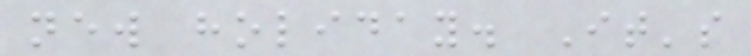new holiday. It's
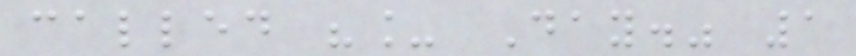called "_ Day." 1
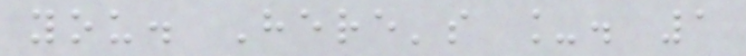you. Here's _. 1
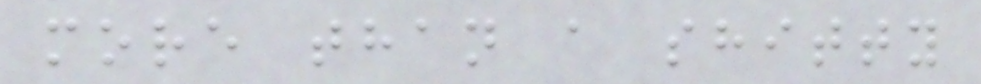more than a shitty
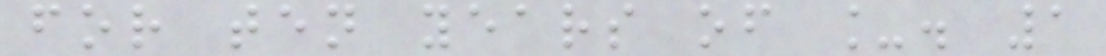for ten years of _. 1
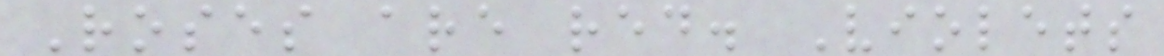Roses are red. Violets
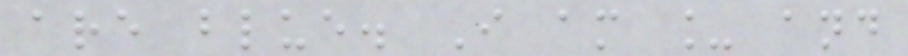are blue. I am _ and
